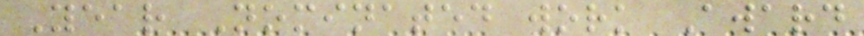Year Nominated work Award
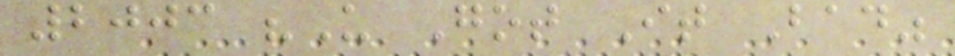2003 "U Got It Bad"
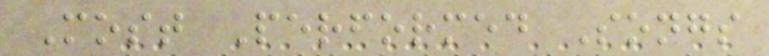Most Performed Songs
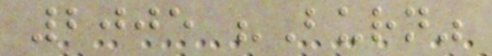2005 "Burn"
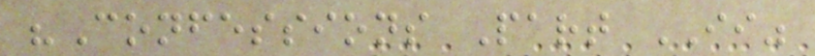"Confessions Part II"
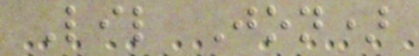Lil Jon)
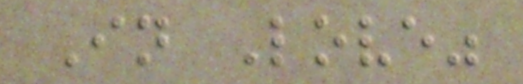In Love"
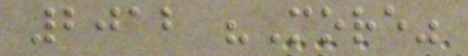2012 "More"
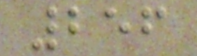256
